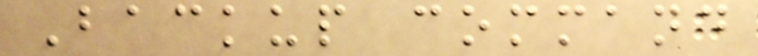Backup command
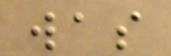was
